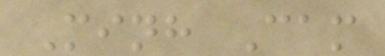Minh Cam
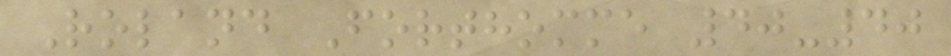Roland Forthomme 40-40
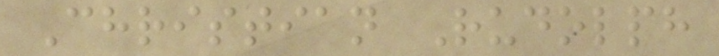Christian Rudolph
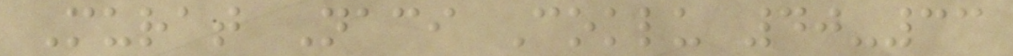Murat Naci Coklu 40-33
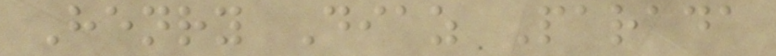Henry Diaz Parada
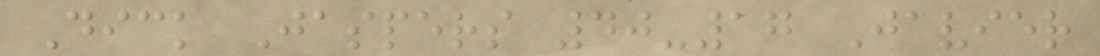Dick Jaspers 40-17 Javier
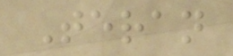Teran
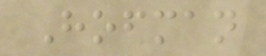Hofman
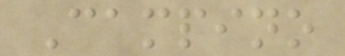Campino
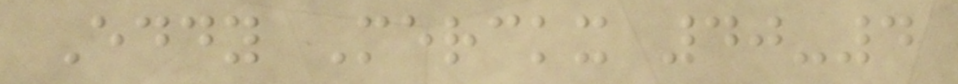Eddy Merckx 40-4
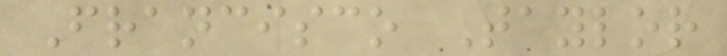Francisco Taylor
